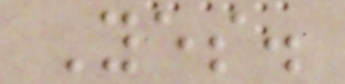Yes.
